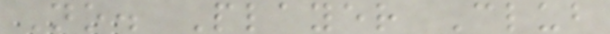No. Player Club
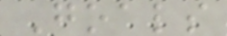Goals
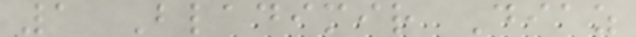1 Bladimir Diaz
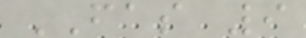FAS 9
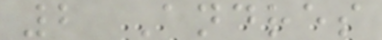2 Andres
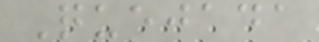Quejada
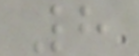8
